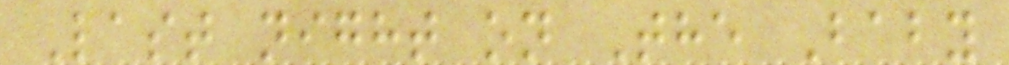Last night on The Baby
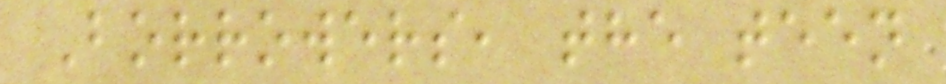Borrowers, the teen
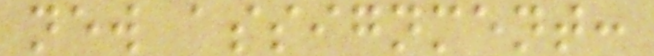new assignment:
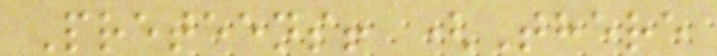Preteens! (There
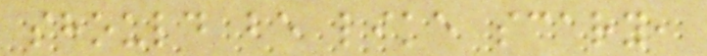should be like scary,
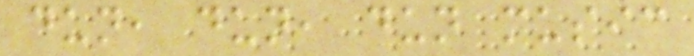dun, dun, dun music
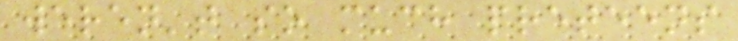weren't so much preteens
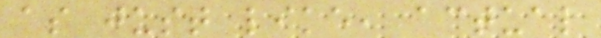as just like, actual
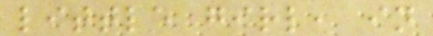little girl, in
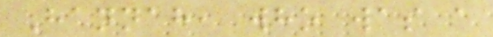Hannah, who was a
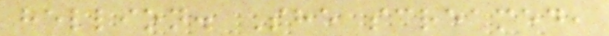hellion. She screamed,
